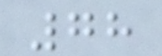78
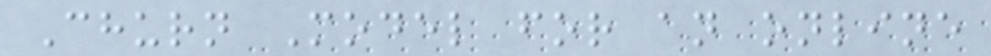Churn Model for an online
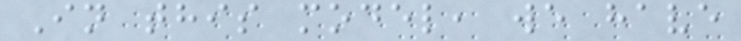In this model, we have
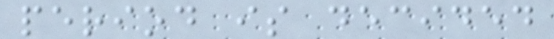period is decided
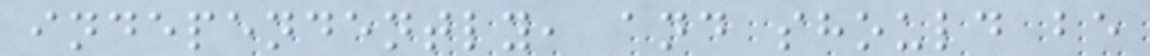independently, and should be
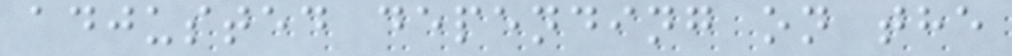adjusted depending on the
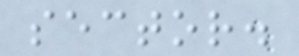sector.
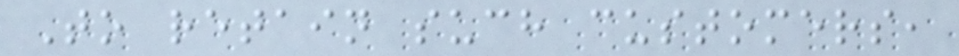To retain such customers,
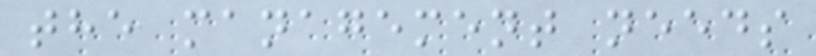the management needs
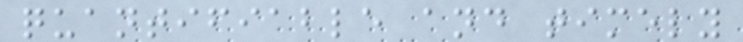quantifiable and timely
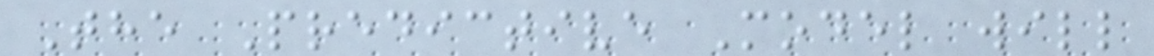The Predictive Model will
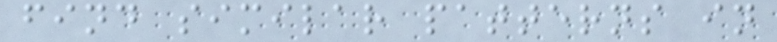find similar patterns in
